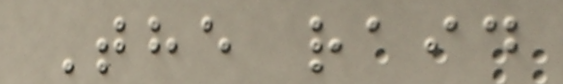The raid
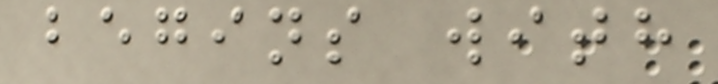begins with
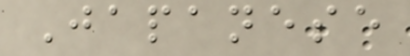Japanese
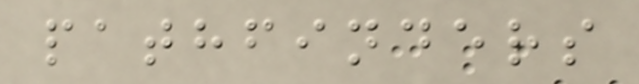pathfinders
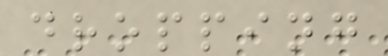dropping
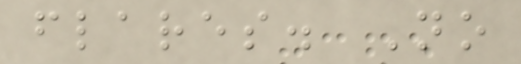flares. No
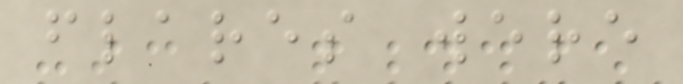flares were
